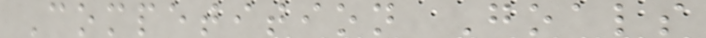Competition Goals
